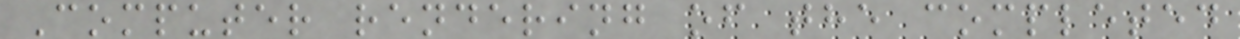Computer rendering of the completed
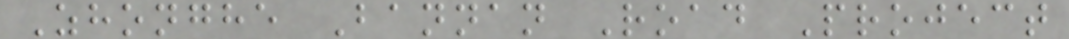Zhonghe Bannan Road Project
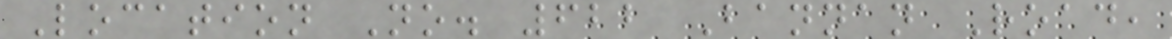Location No. 622 Bannan Road,
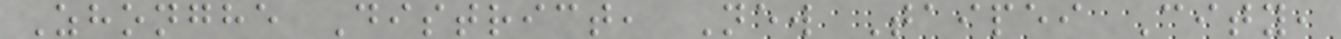Zhonghe District, New Taipei City,
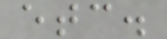etc.
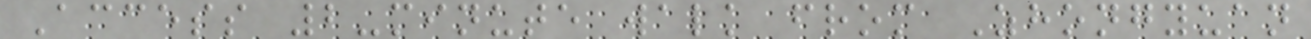Access 2-minute walk from Zhongyuan
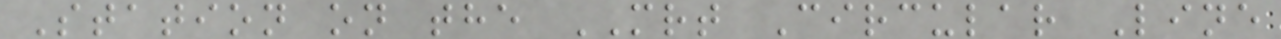Station on the MRT Circular Line
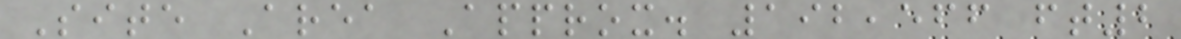Site Area Approx. 192,566 ft2
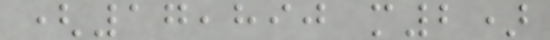(17,890 m2)
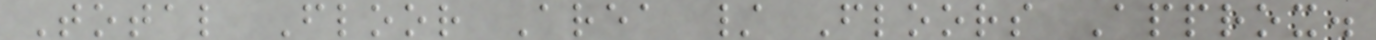Total Floor Area / Floors Approx.
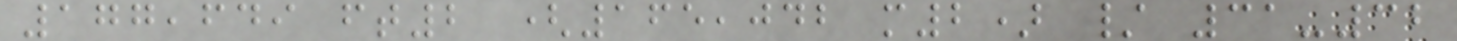177,649 ft2 (165,042 m2) / 31-32
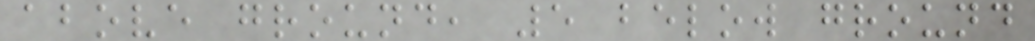above ground, 5 below ground
